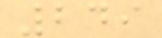249
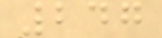247
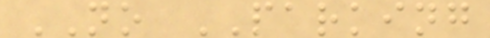NO PARKING
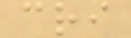cri
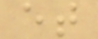et
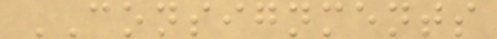CONSIGNMENTS
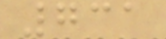731
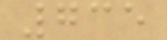735
